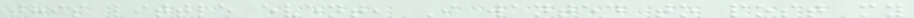this little event, I wanted to post my
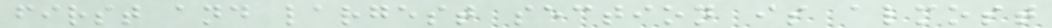first and largest section is almost
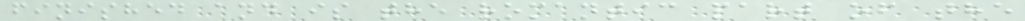finished and is the romantic part of the
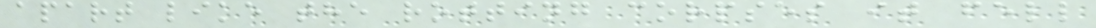apart like the rotting corpses it fell
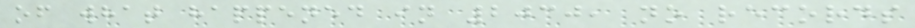of what happened in 2030, no records
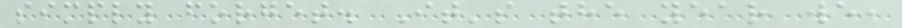simply forget. It's the year we,
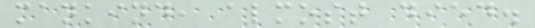mankind, almost died.
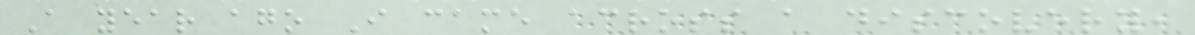A year ago I came across a discovery,
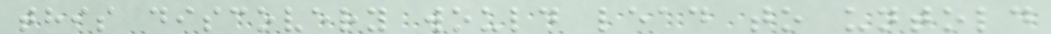this discovery would lead to untold
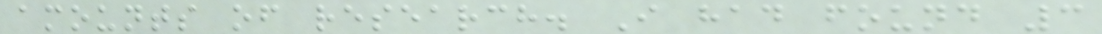amounts of research. I had found 3
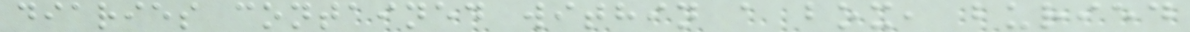diaries contained within a box, buried
